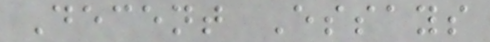Decent Essays
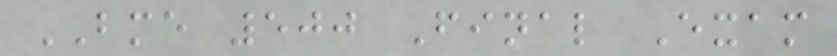BME 500 Final Exam
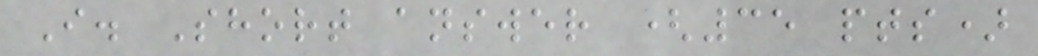I. Short answer (35 pts)
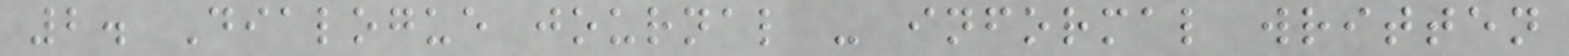2. Dialogue journal - informal written
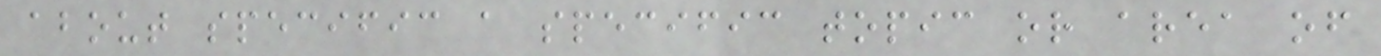about specific a specific topic or area of
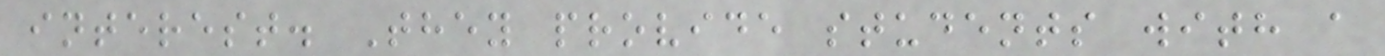interest. They provide students with a
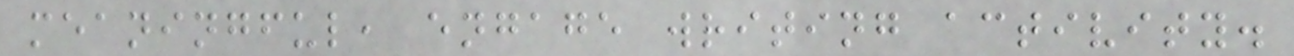meaningful, engage writing activity.
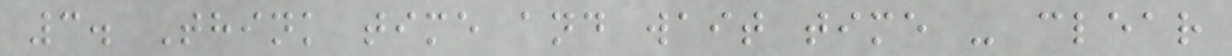3. Think time and wait time - clear
